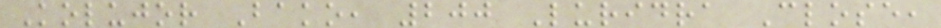Kolujor Bako, 200 Luridra Close,
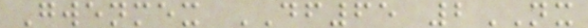Gwenmex DF65 2NX
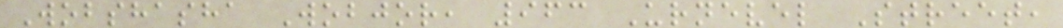Wobshasha Wobjor, 963 Urnevel Street,
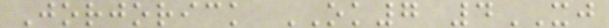Jorjorick OK7 4XJ
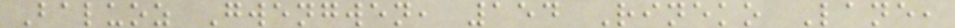Baluoz Gwengwen, 154 Rineko Lane,
